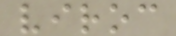viroc
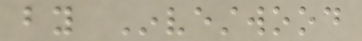by Investwood
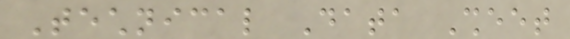Technical Data Sheet
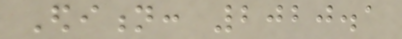Edition: 2020.1
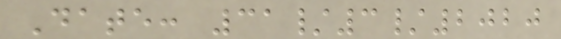Date: 31/3/2020
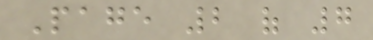Page 2 of 7
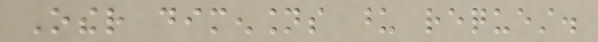Other dimensions upon request.
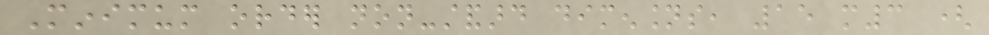Minimum order non-standard dimensions, 15 m3 (
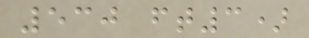530 ft3)
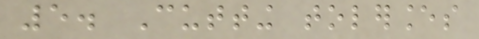5. Cutting tolerances
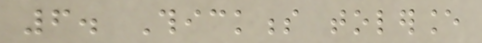6. Thickness tolerance
